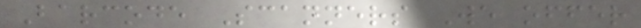Barcode Scanners We offer
